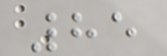85
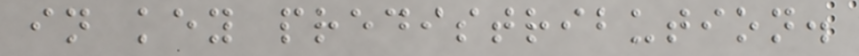in key predistribution.
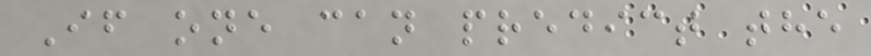If one can predict the
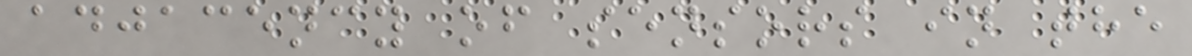adjacency of sensors in the
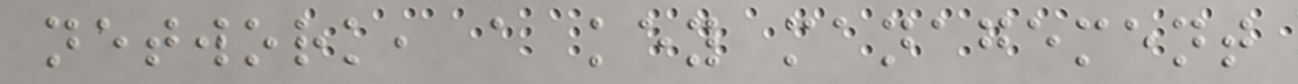network, a key management
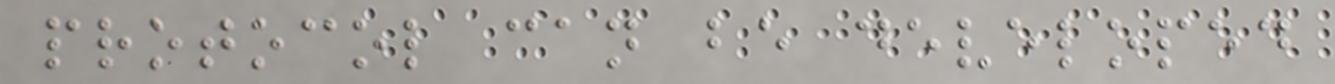protocol can be developed
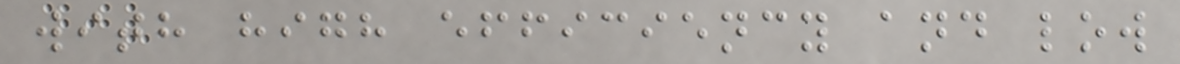with high efficiency and low
